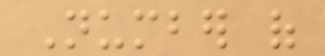Number of
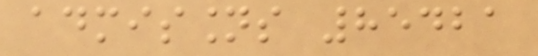admissions 85421
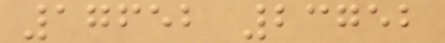17652 23752
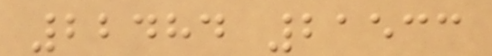22484 21533
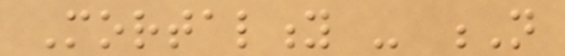Mortality - N
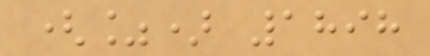(%) 1898
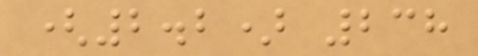(2.2) 238
